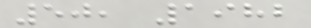50, 1982
